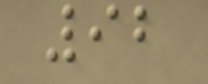92
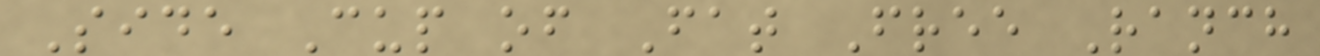Side Cup of Fat Free Ranch
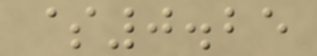$0.25
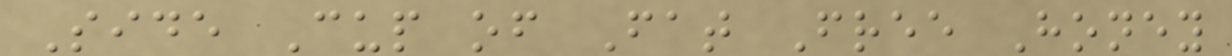Side Cup of Fat Free Honey
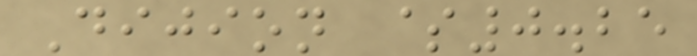Dijion $0.25
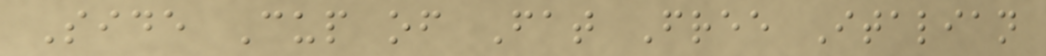Side Cup of Fat Free Italian
